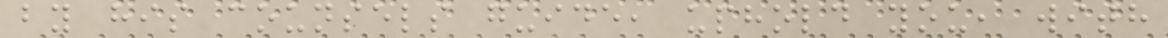by his counsels guide, uphold you, with
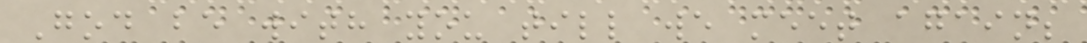God be with you till we meet again;
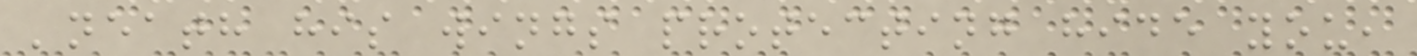'neath his wings protecting hide you,
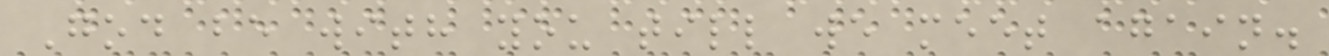God be with you till we meet again.
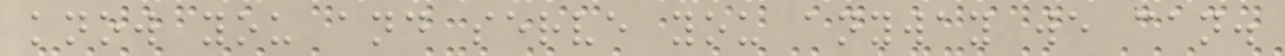know you and serve you anyway we can.
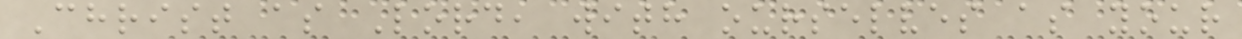Christ as Lord, with ourselves as your
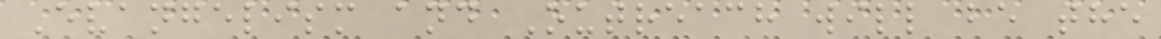Evangelism and Outreach will be the
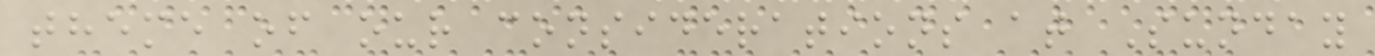theme of our considerations at Sunday
